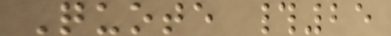Quote #25
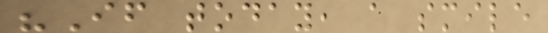"If today, a smile
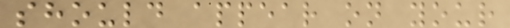should appear on your
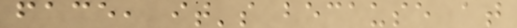face, it's because at
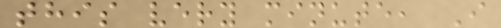this very minute, I
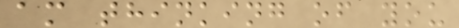am thinking of you
